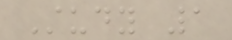Study 1
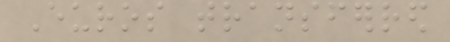Euros transferred
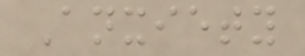Anxiety
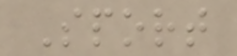Sport
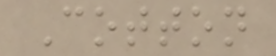Cotton
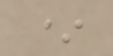*
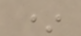*
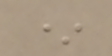*
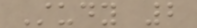Study 2
